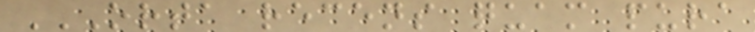ORTA RECENS QUAM PURA
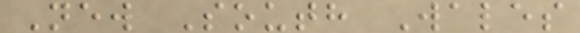New South Wales
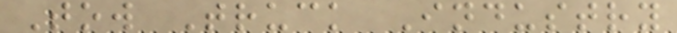Tow Truck Industry
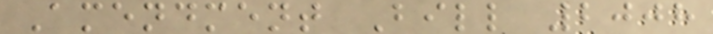Amendment Bill 2008
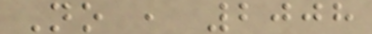No , 2008
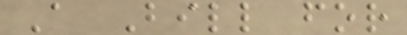A Bill for
